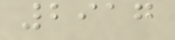2917
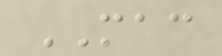MAC
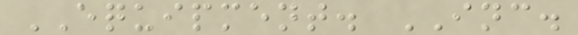EQUIPMENT. INC.
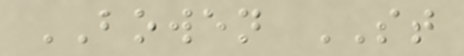BOWEN ST
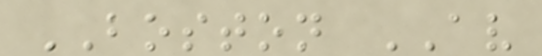BOSTON AV
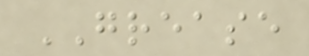GREASE
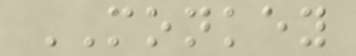MONKEY
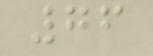76
